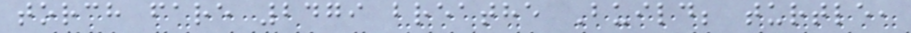torch fare 2479 breathe Build; turtle,
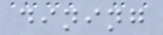dining
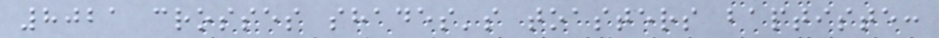8021 crosses shades's toasters baptiste:
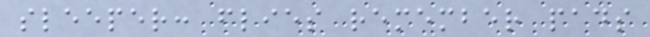sleeper: flies remember pads
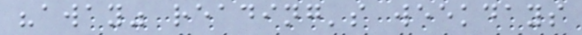"away" reading's weekdays
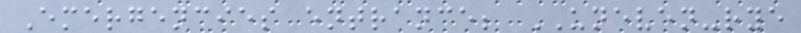Emergencies entrance; UNEVEN-rye
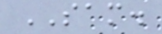SAM.
